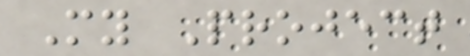My Project
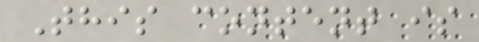This content is
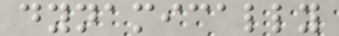dynamically
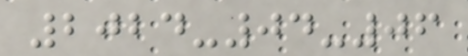2024-04-06
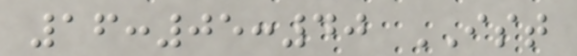16:05:40 IST
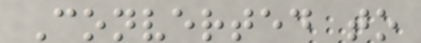Converted to
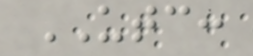UTC:
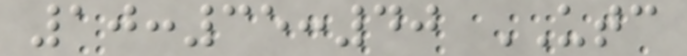10:35:40 UTC
